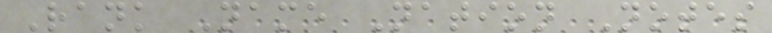Rank Name Nation Notes
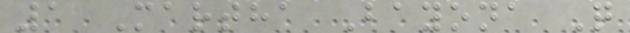1 Martha Bayona Q
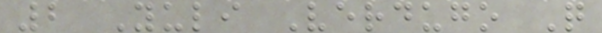2 Yuli Verdugo Q
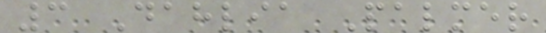3 Dahlia Palmer
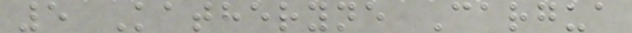5 Katheryne Cargua
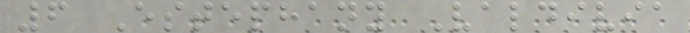6 Estephany Valdivia
